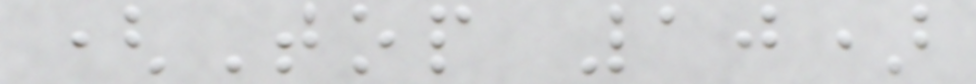(Top 10)
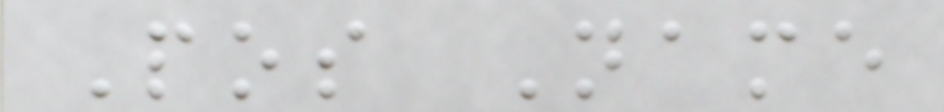Pos Name
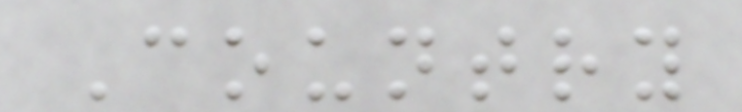Country
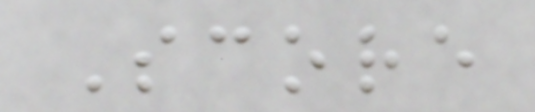Score
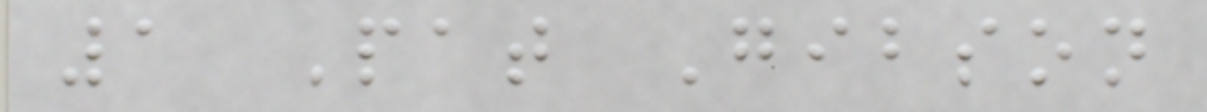1 Pat Gibson
